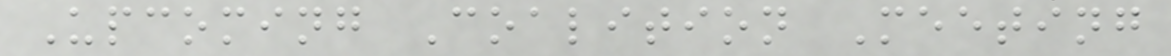Upcoming Coalition Meeting
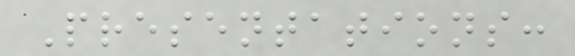Presentations:
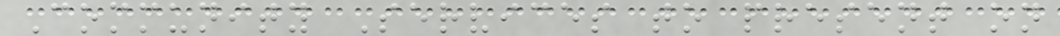Community Services to present on
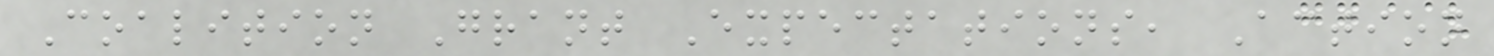Coalition Grant Expectations, Action
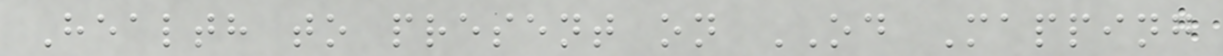Health to present on OD Mapping
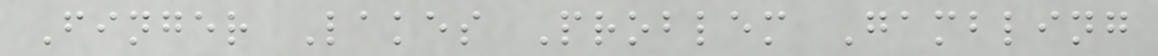Finger Lakes Problem Gambling
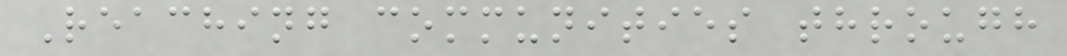Reaching communities through
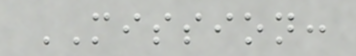MISSION:
